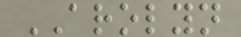AROLYN
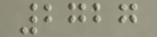2727
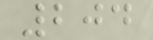204
